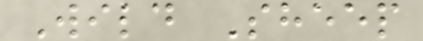Wild Sheep
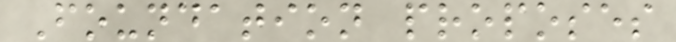Foundation proposes
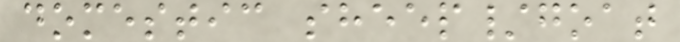domestic sheep/goat
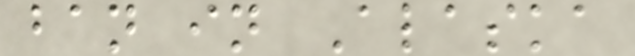ban in Alaska
